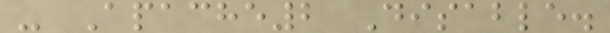- Apache2 Disable.
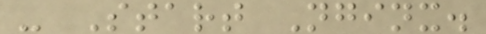- Start Nginx.
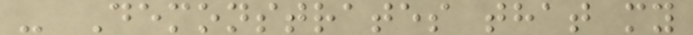- Demonstrates that my
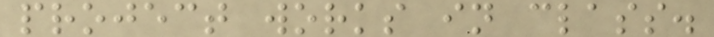project works in class.
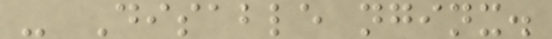- Disable nginx.
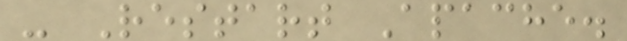- Restart Apache.
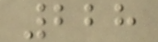228
